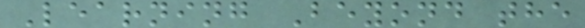Learning Beyond the
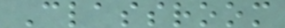Classroom
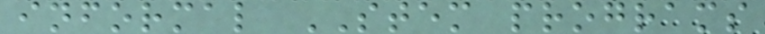informal STEM programs
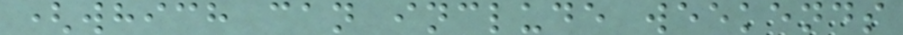(which can include weekends
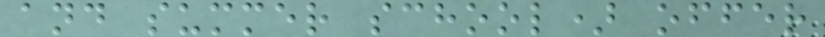and summer school) offer
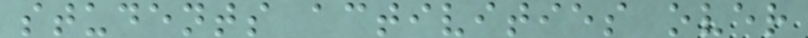students activities over
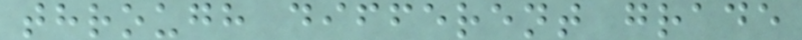through different grade
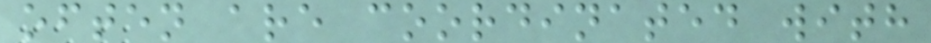often are coordinated with
